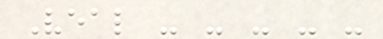Veal - - - - -
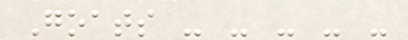Goats - - - - -
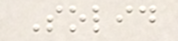Solid
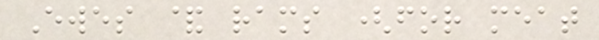Ewes & rams (for meat
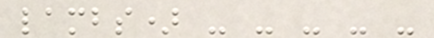lambs) - - - - -
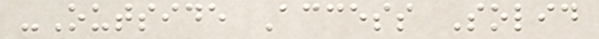-Outside Access Solid
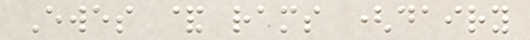Ewes & rams (dairy
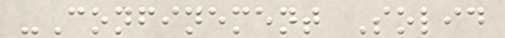-Confinement Solid
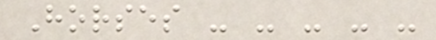Horses - - - - -
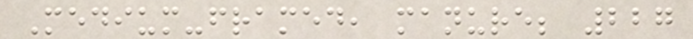Medium-framed, manure; 227
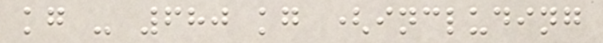kg - 680 kg (including
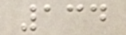134
